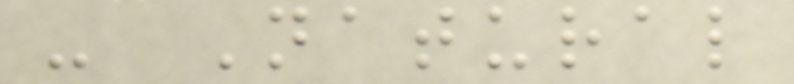- Natural
